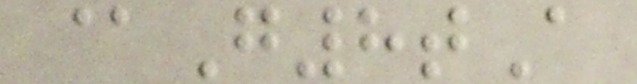@G8tA
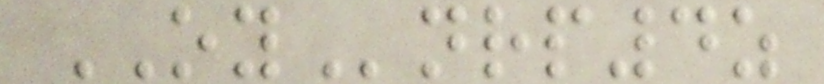OYnrp4z
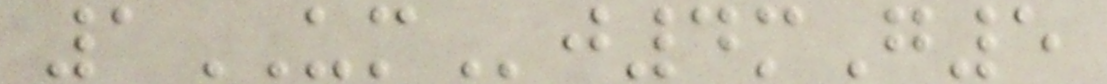1UMj4mG5
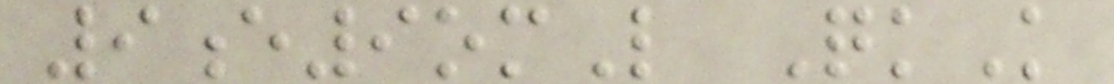9e9omL QkK
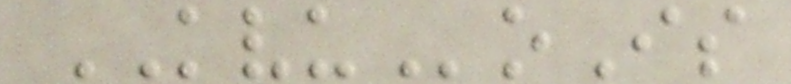KVUoIs
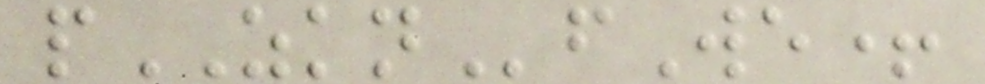pZKNfWe+
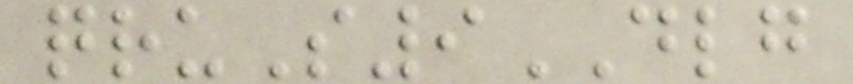qruS9DLG
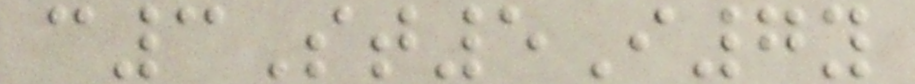c3St5I7y
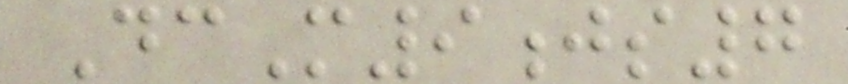DcM9js7
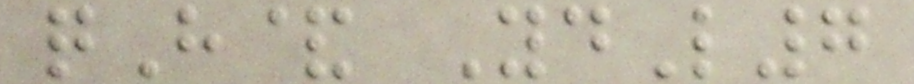qH& YdL7
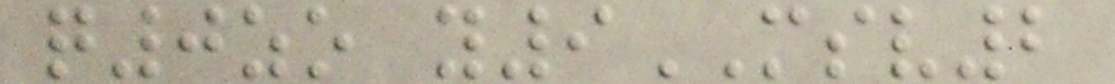q0zo y9MSV2
